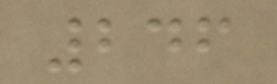246
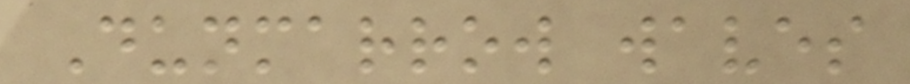Dunmarrow waves
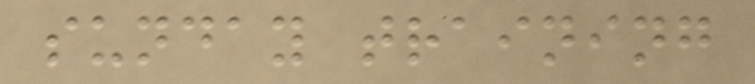sunday training
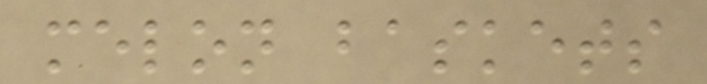melon baskets
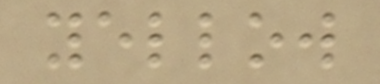yellow
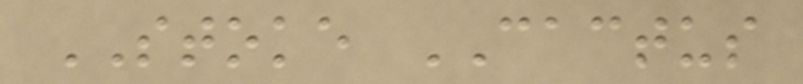STOKE CACTUS
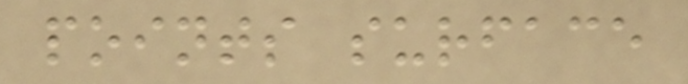points surface
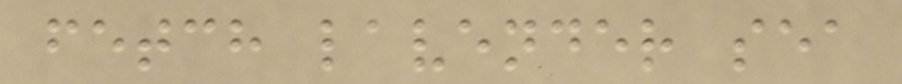fetch lavender sea
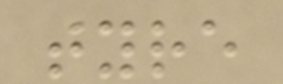tyre
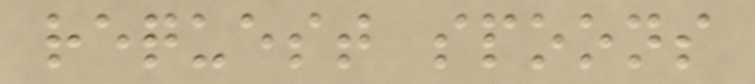request spoons
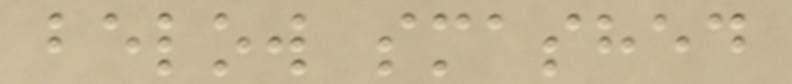below smashed
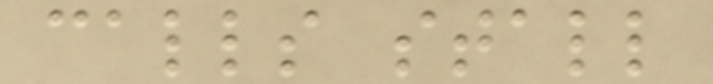calls stall
